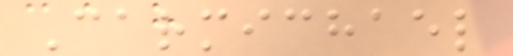Carmichael
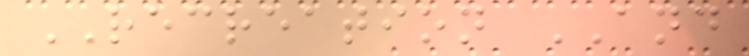RECREATION AND
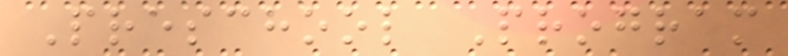Preschool Program
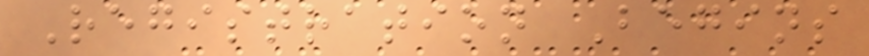Registration Begins
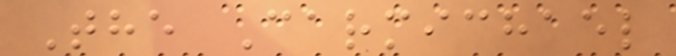The Carmichael
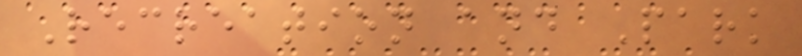Recreation and Park
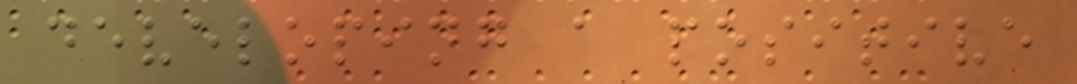developing a positive
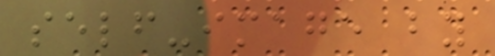self-image by
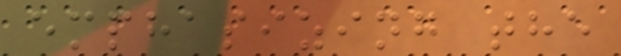emphasizing the
